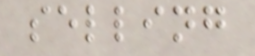selling
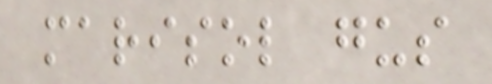marisol gus
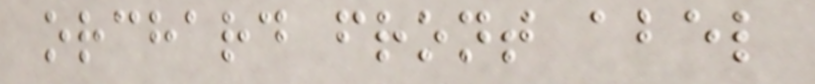orchard front abel
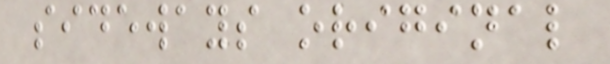sideways original
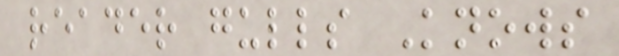reader gulls Knows
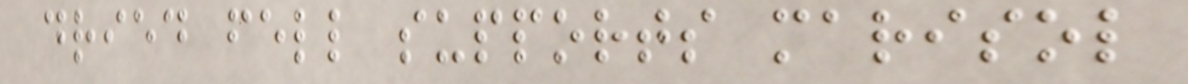dried fell supports marisol
